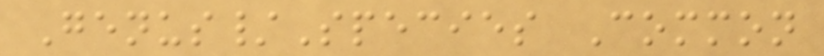Genus/Species Common
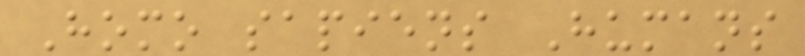Homo sapiens Humans
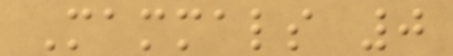Mammals 0
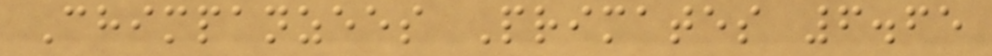Chimpanzees Primates 6.65
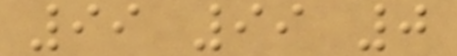99 99 0
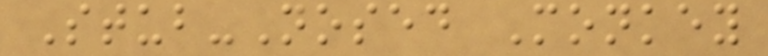Stub-Nosed Monkey
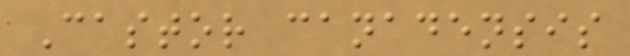Castor canadensis
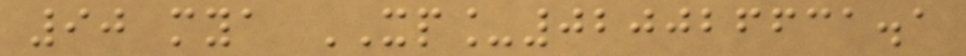90 mya XP_020026631.1
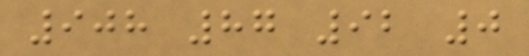908 87 92 0
